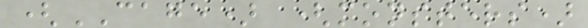(CAGE) (monsters)
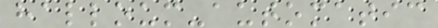halloum-automatic
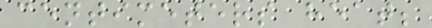centimeters heat;
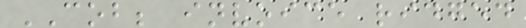COB; invoice ridged
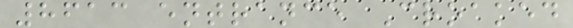8613 entrance Croaked
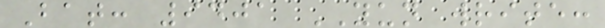Bat: 9401 YUN write:
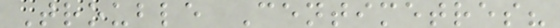Trouble Centimetres?
